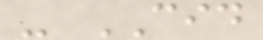- CID
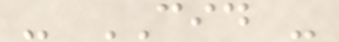- CID -
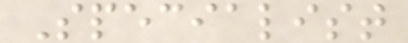Specialist
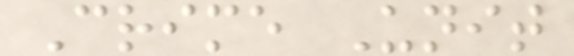Crime Unit
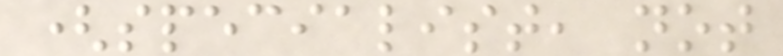(specialist, not
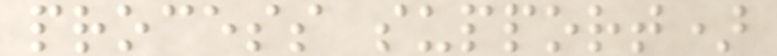process support)
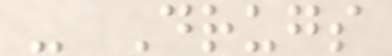- Drugs
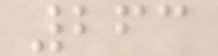263
